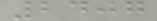2407
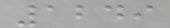1249
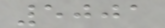5001
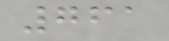761
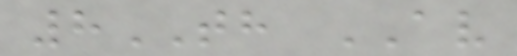8TH AV
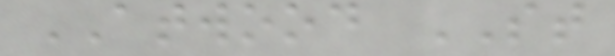ATWOOD ST
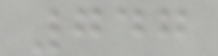747
